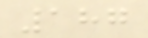187
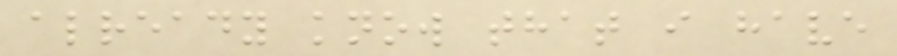already know that i have
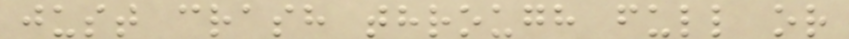just crash through full or
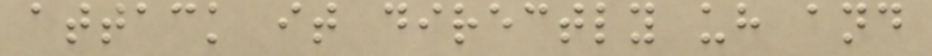attack it directly uh and
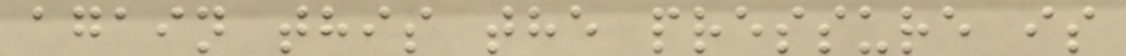again this the pressure is
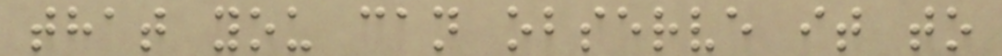that you can observe it to
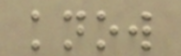know
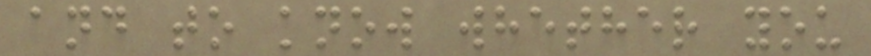and to know whether you
